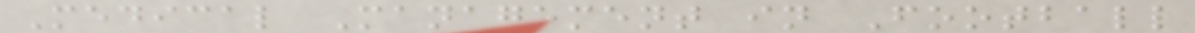Medical Management in Football
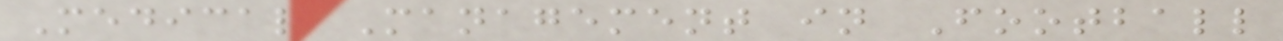Medical Management in Football
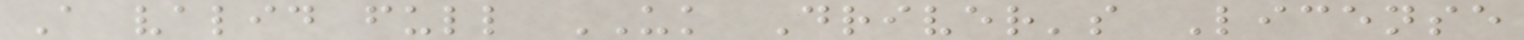A valid full UK Driver's License
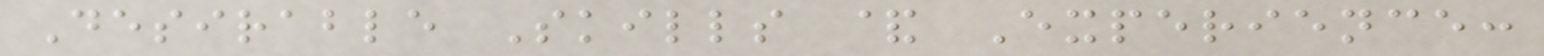Desirable Skills & Experience:
